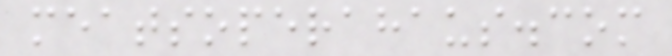meatsoperahaus.com
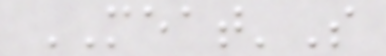MEAT'S
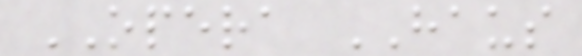OPERA HAUS
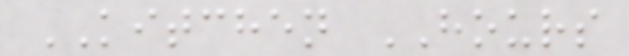KITCHEN HOURS
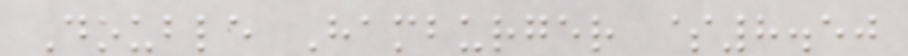Double Hamburger $8.50
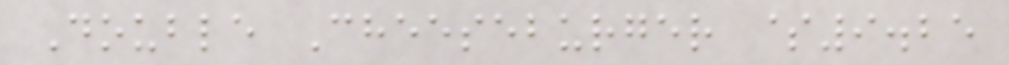Double Cheeseburger $9.25
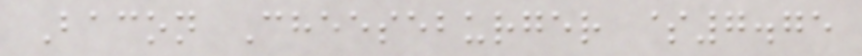Bacon Cheeseburger $7.75
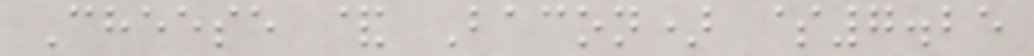Cheese & Bacon) $7.25
